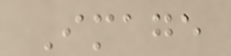Image
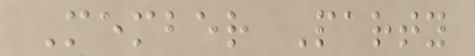Member Party
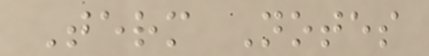Term Notes
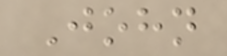John
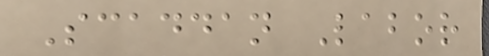Scaddan Labor
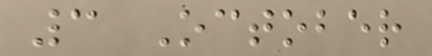3 October
